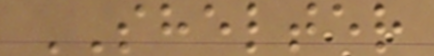SHELTER
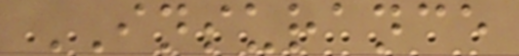INSURANCE
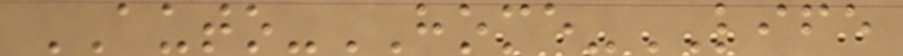AUTO-HOME-LIFE
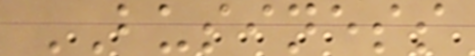BUSINESS
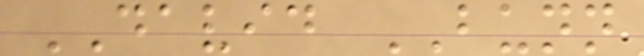DAVID BUNN
